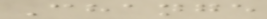Change
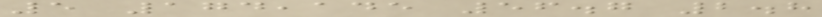5 174,145 56.7 2.8
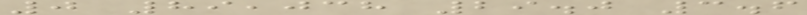0 89,038 29.0 3.6
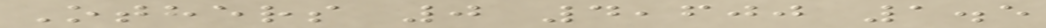Others 0 4,600 1.5
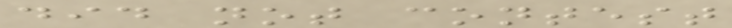did not contest
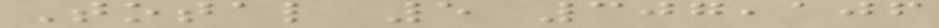Total 5 307,106
